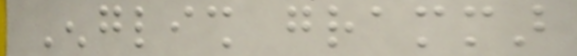English grammar
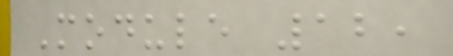Module 12,
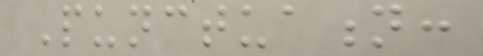Punctuation:
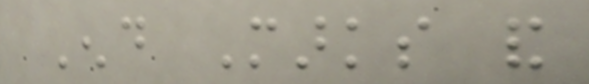End Marks and
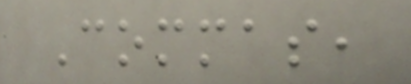Commas,
